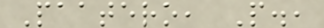Paatero, P.,
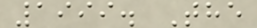1999. The
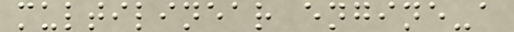multilinear engine-a
